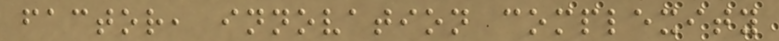factor, innovation complexity
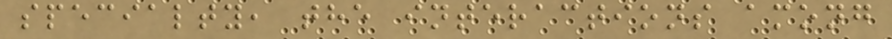specialty, the interactions among
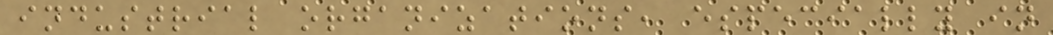industrial organizations, especially in
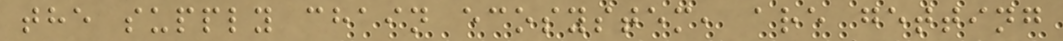the supply chain ecosystem, are getting
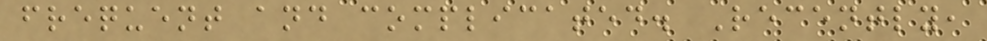frequent and complicated. Recently,
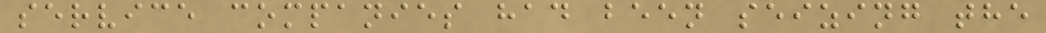service companies had been seizing the
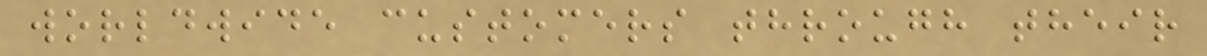worldwide customers through their
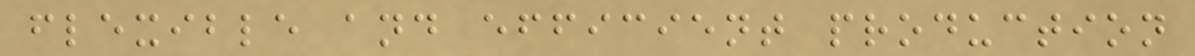flexible and efficient production
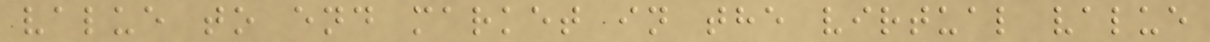value to end market in the virtual value
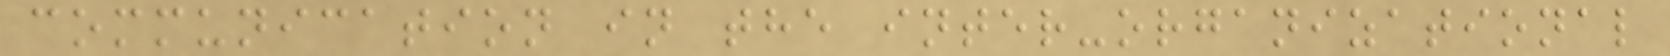communication in the inter-organizational
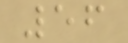56
